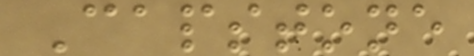Capstone
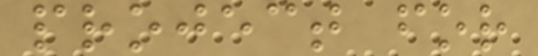project for
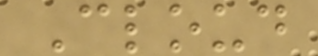Cloud
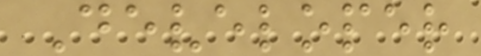Developer
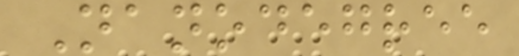Nanodegree
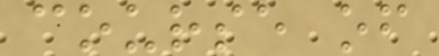course of
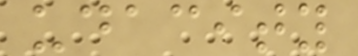udacity
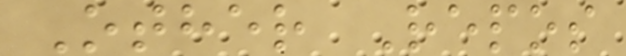Other Repos
